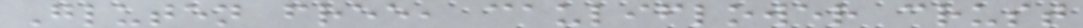Gluten free, cauliflower crust
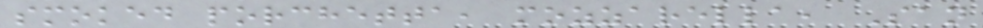smoked porchetta, mozzarella, San
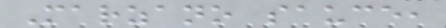Marzano sauce,
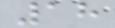18
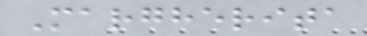Margherita
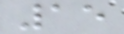15
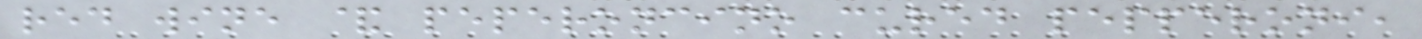red wine & peperoncino cured pepperoni,
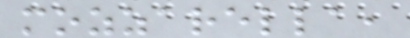mozzarella,
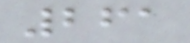261
